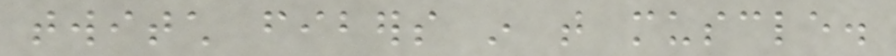twitch fibers in that muscle.
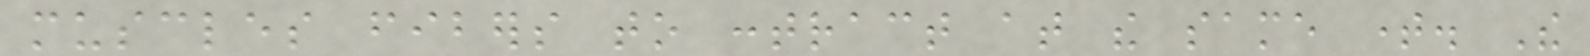muscles fibers to contract at the same time. The
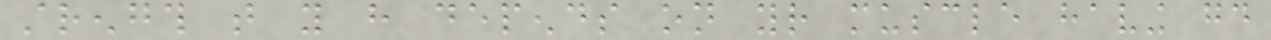strength that you have depends on your muscle having good
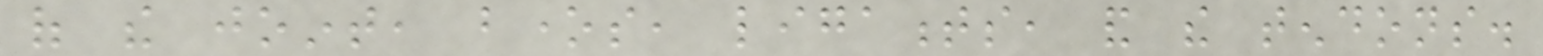of the joint, bones, ligaments, and the tendons.
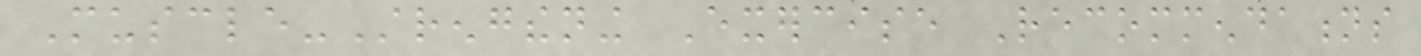Muscle-Strengthening Exercise Recommendations
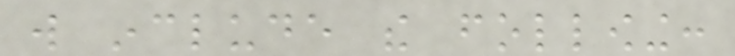will include the following:
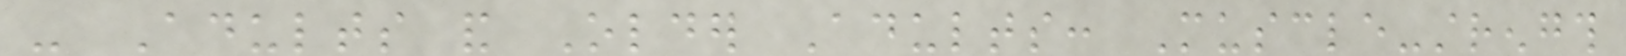- Adults and Older Adults: Muscle-strength
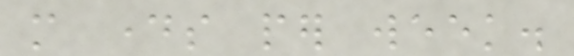more days per week.
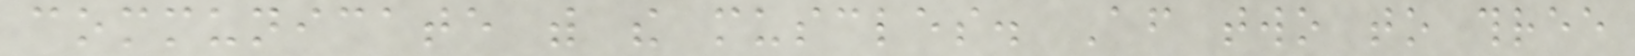communicate with the muscles. After two to three
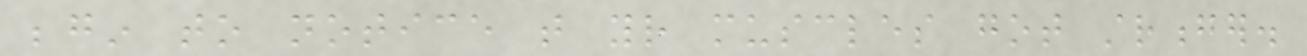begin to notice that your muscles got stronger.
